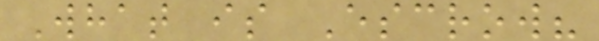What is Escrow?
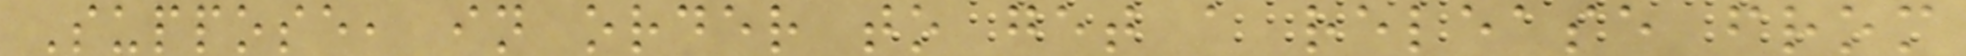Suppose, in order to get a release from
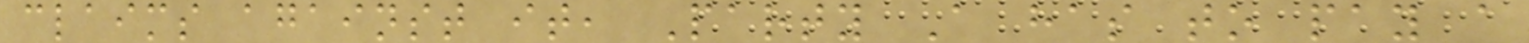claims against it, Party A has to pay a
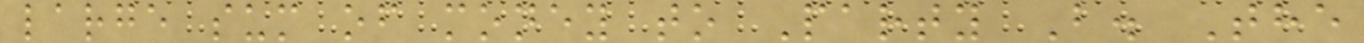large sum of money to Party B. The
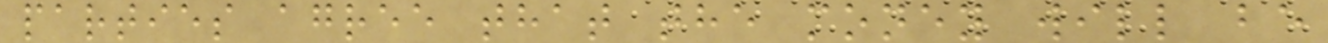parties agree that the money will be
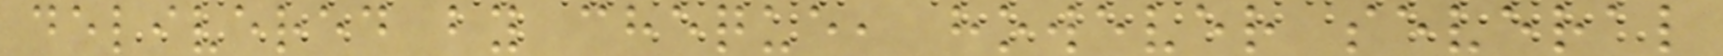delivered by cheque, however several
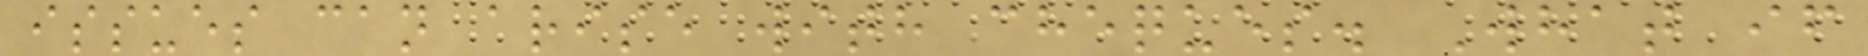issues can arise with cheques. What if
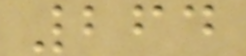264
